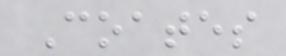Coates
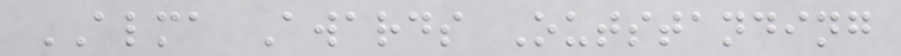ALMA Awards Outstanding
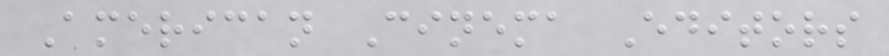American Cinema Editors
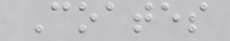Coates
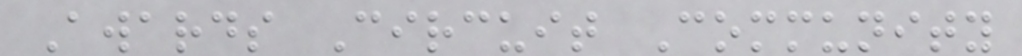Awards Circuit Community
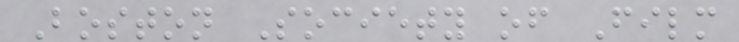Boston Society of Film
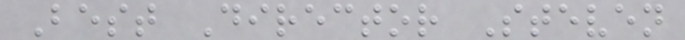Best Director Steven
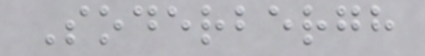Soderbergh
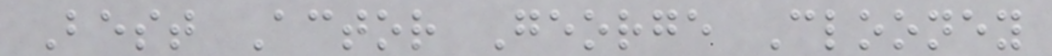Best Actor George Clooney
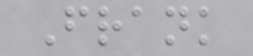Frank
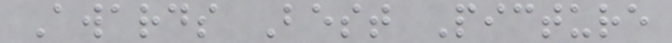Awards Best Picture
